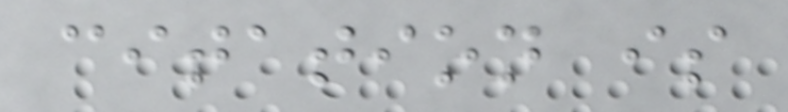citation is
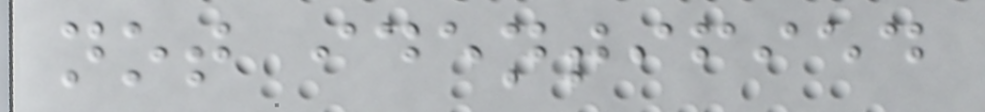not identified
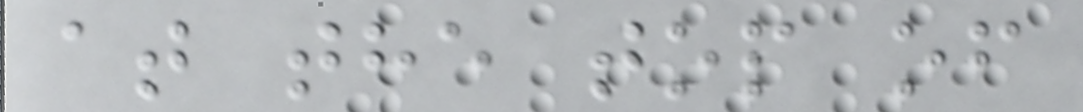at the top of
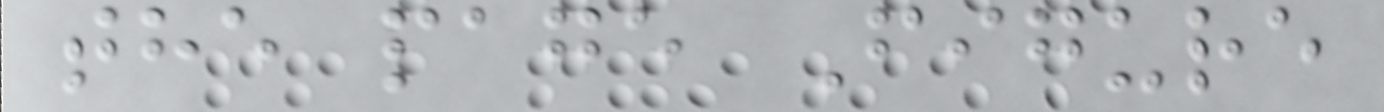the page Figure
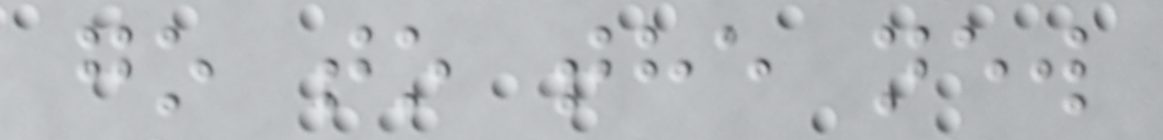go to the new
